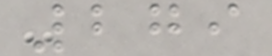279
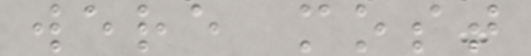were most
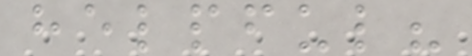helpful?
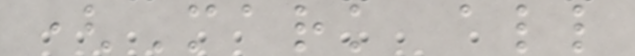(Mark all
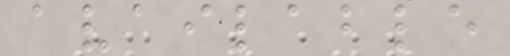available
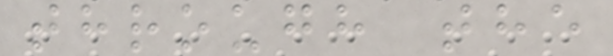through the
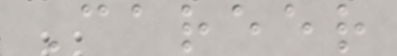Career
